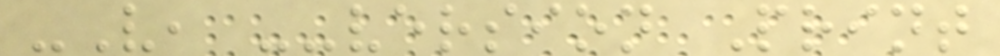-V, --version Print
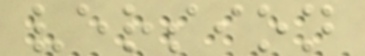version
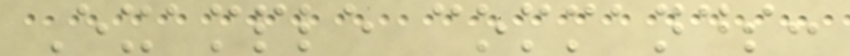Example commands:
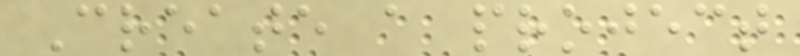Create a project
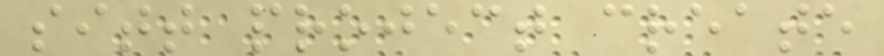sitt project create
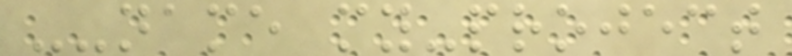--name my-project
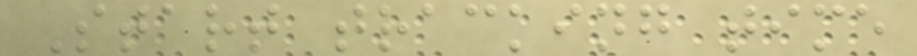Start tracking time
